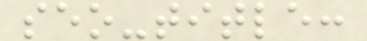seo-title:
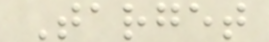Target
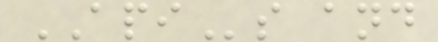APIs and
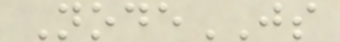NodeJS
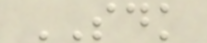SDK
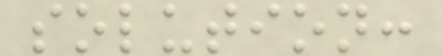solution:
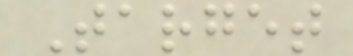Target
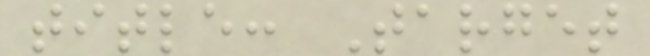title: Target
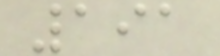191
